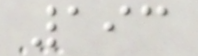193
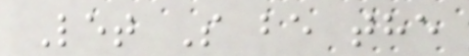Let S be the
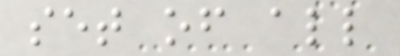set of all
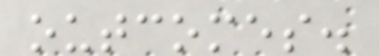outcomes.
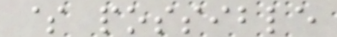$ possible
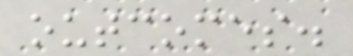outcomes.
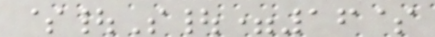$|S|=16$
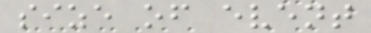size of event
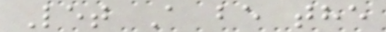Let A be the
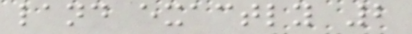land exactly 2
